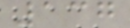137
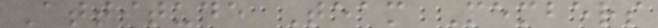Attitude Team Members
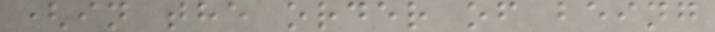(in the order of being
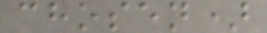chosen)
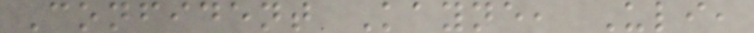Confident Kayne, Uli,
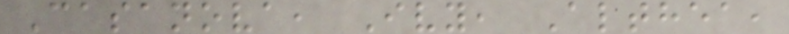Casanova, Ivy, Althea,
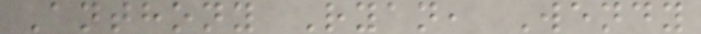Anthony Ryan, Wendy
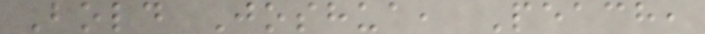Bold Joshua, Peach,
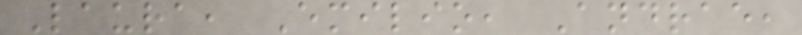Laura, Emilio, Andrae,
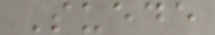Suede
